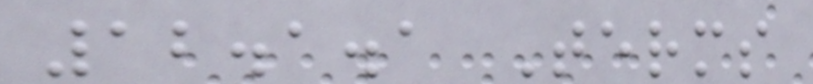12.1.1 Terms
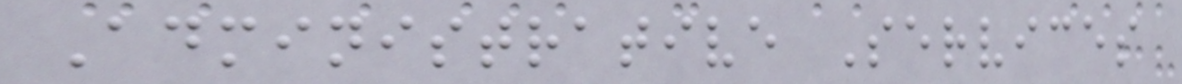Administrative Services
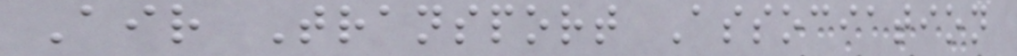Air Transport Association
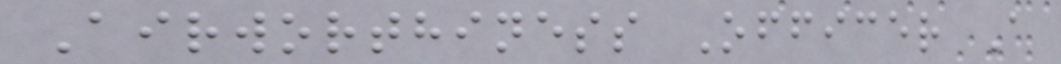Airworthiness Officer A
